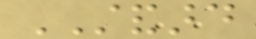STANDARD
